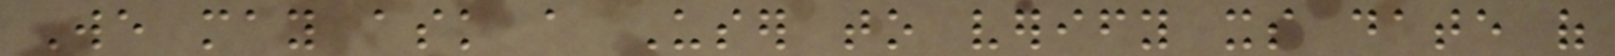We may ask a User to verify its date of
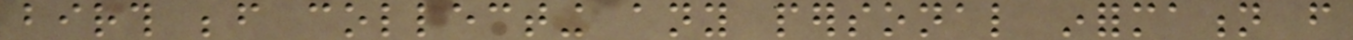birth before collecting any personal information from
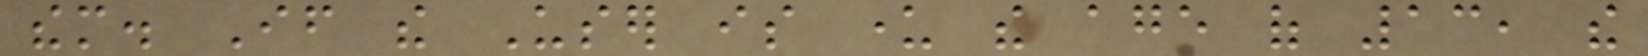them. If the User is under the age of 13, the
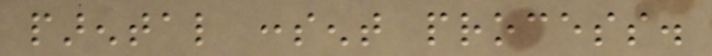parental consent process.
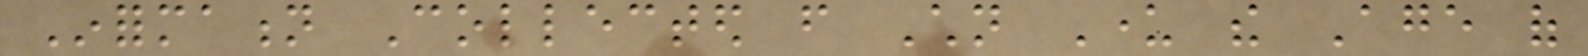Information Collected from Children Under the Age of
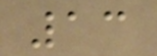13
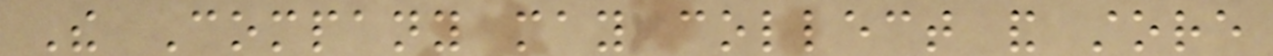The Company may collect and store
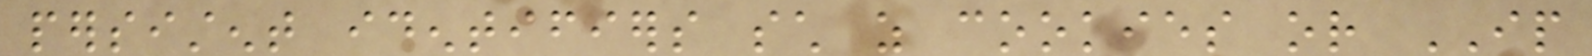persistent identifiers such as cookies or IP
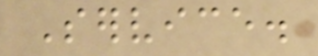Service.
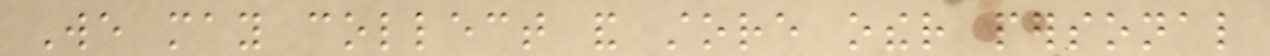We may collect and store other personal
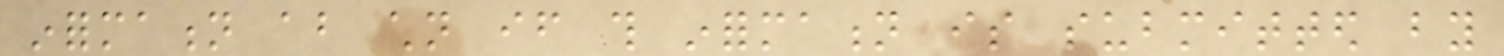information about children if this information is submitted by
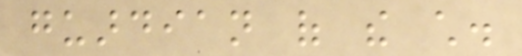guardian of the child.
